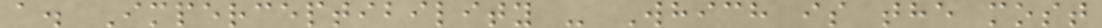a. Imperceptibility - Which is the most
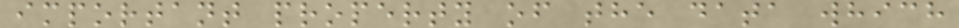important property of the data which
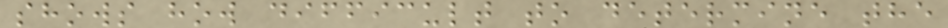shows how difficult to determine the
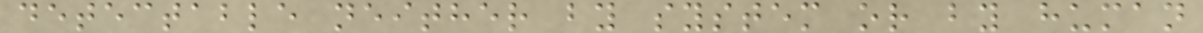detectable neither by system or by human
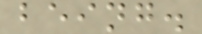being.
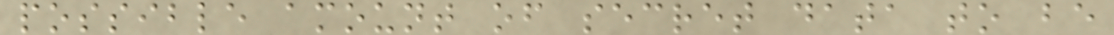possible amount of secret data to be
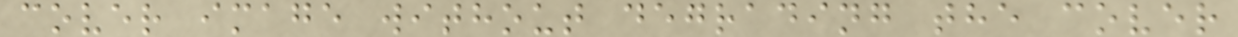cover image without degrading the cover
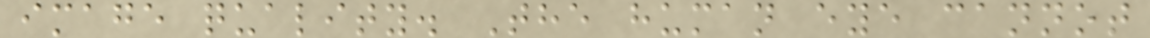image quality. The human eye cannot
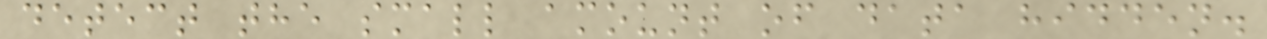detect the small amount of data hidden.
